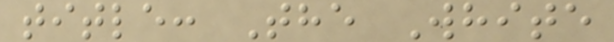title: The White
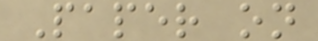Paper on
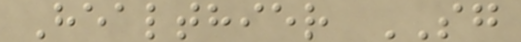Healthier SG
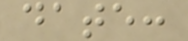date:
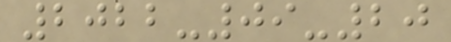2022-09-20
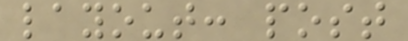layout: post
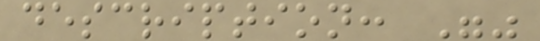description: ""
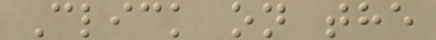Click on the
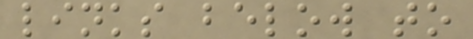links below to
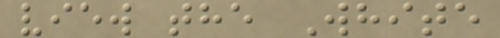view the White
